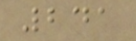241
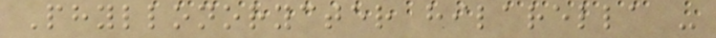Phyllonorycter hilarella -
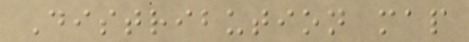Distribution map
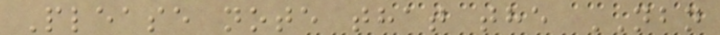Please note that the NBN
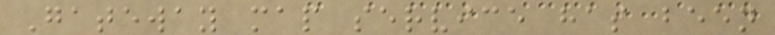Gateway map service has been
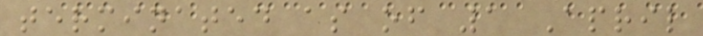terminated as of 1 April
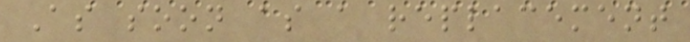As soon as a replacement
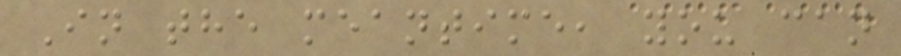In the meantime, you can
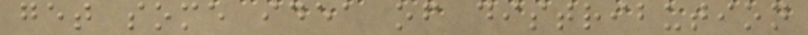get some idea of distribution
